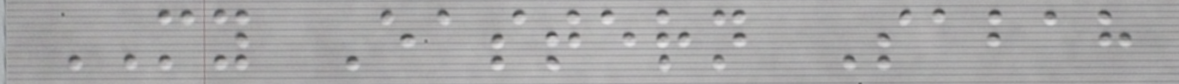MY Eastern Sabah
